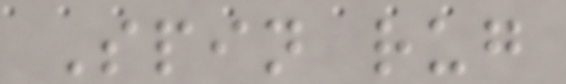Spin rug
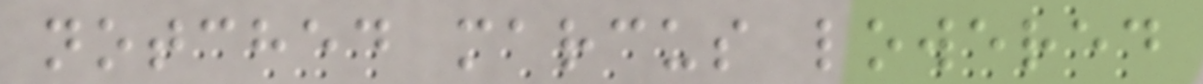notched marcus lowered
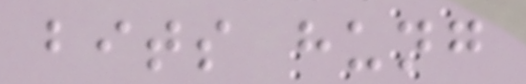bits hung
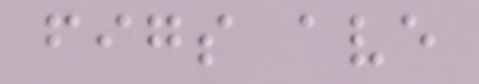figs ave
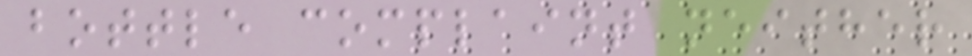bottle complaint neither
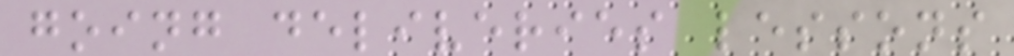going deliveries lessons
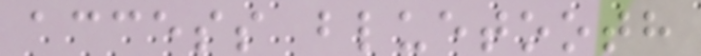access bluetooth
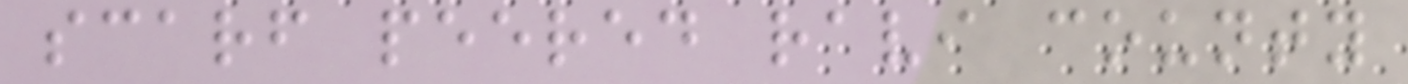scarf peered ravi county
